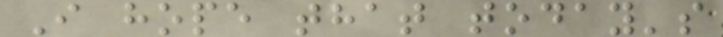I hope that today's
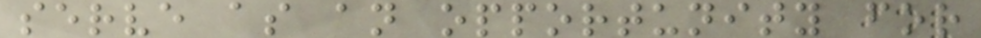serve as an opportunity for
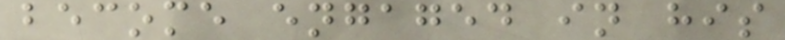become engaged in his
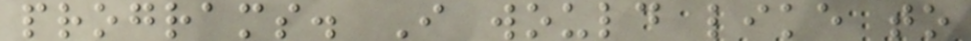programs. I would like to
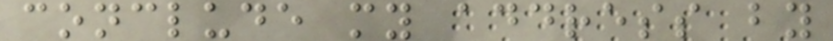conclude my address by
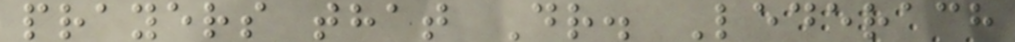prayers that Dr. Lederach
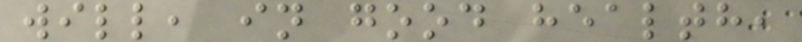will, in good health,
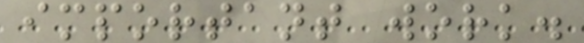important work.
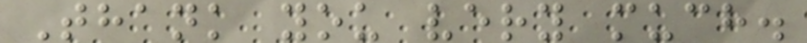Thank you very much.
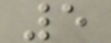5
